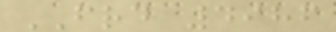FRD 4986
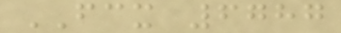FCX 6787
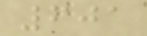601
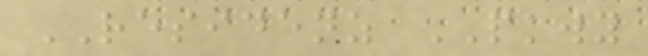RESIDENZ PKWY
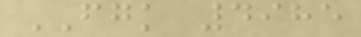FGK 4985
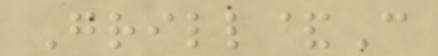Grill&C
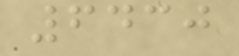6430
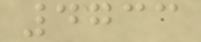4733
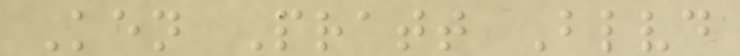Ken Pratt Blvd
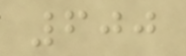600
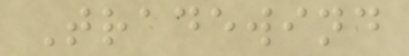Tradewind
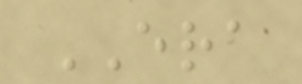ERA
